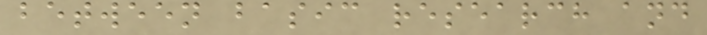between basic research and
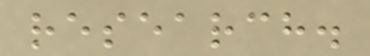research.
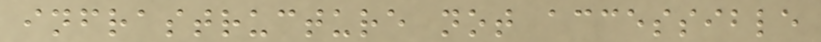infrastructure not accessible
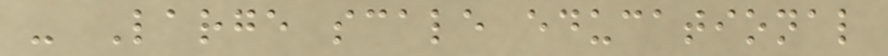- Large scale educational
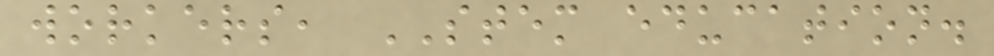workers, STEM education.
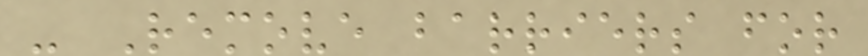- Remove barriers for
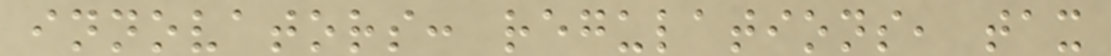innovators: regulations, tax
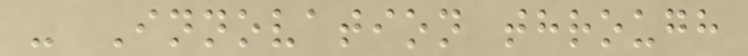- Innovation through
